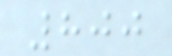800
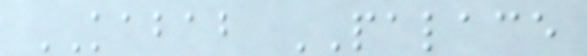KABAB PALACE
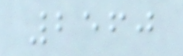2560
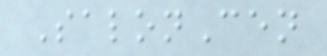SalonCen
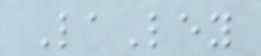LaLey
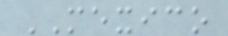MEXICO
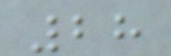28
